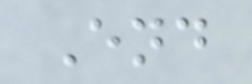End
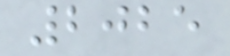2025
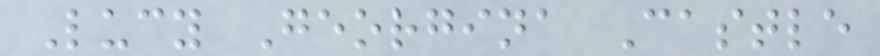Lucy Georgina Castle
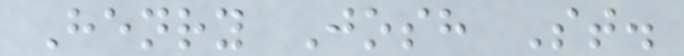Henry Josh St.
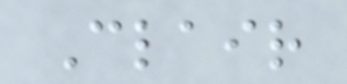Clair
